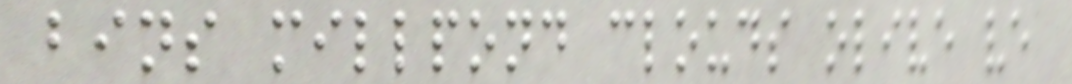bins millpond clouds olive ve
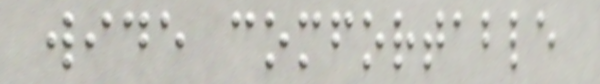wide comfortable
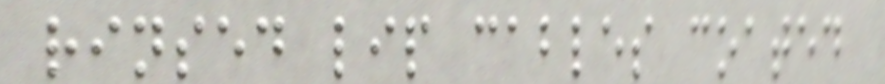rinsed lip cables coated
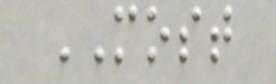MOST
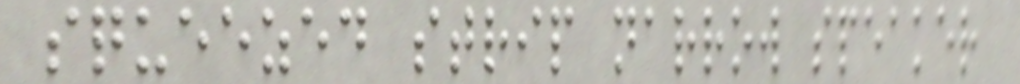squeezed strip narrow speaker
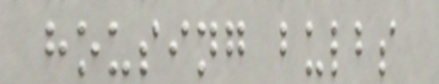housing bulbs
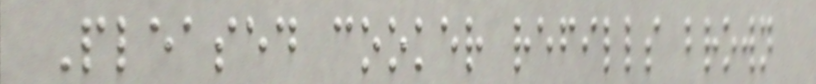Pleased cooker refills brown
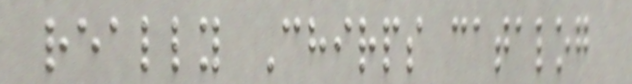really Chirps catalog
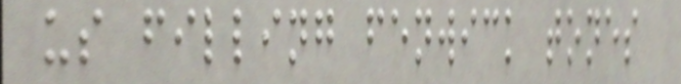us filling fenwick tones
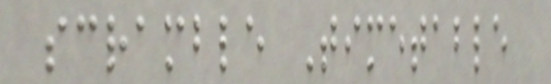scramble Timetable
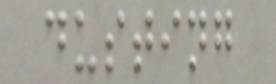dusting
